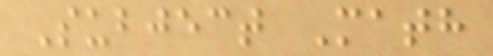Subject Math
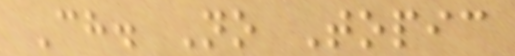Ch. No Topic
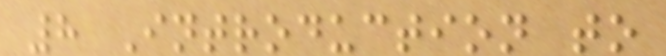8 Introduction to
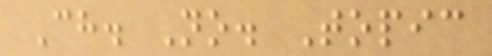Ch. No. Topic
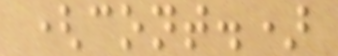(cont.)
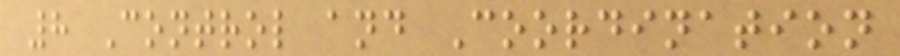8 Control and Coordination
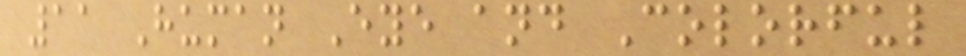11 Human Eye and Colorful
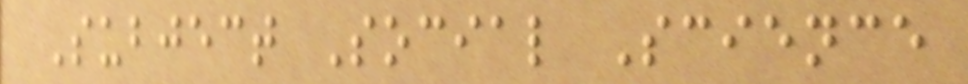Subject Social Science
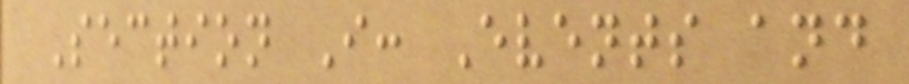Section I: Events and
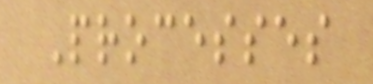Processes
